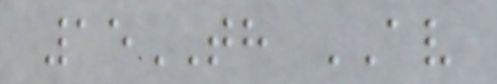15TH AV
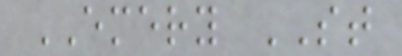EMERY ST
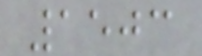1503
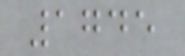1745
